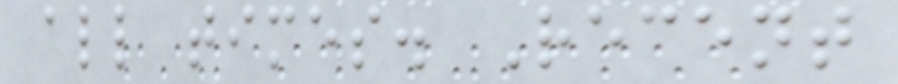all times. Recent
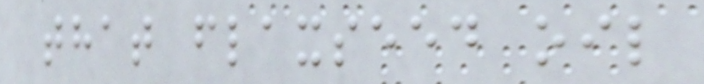that flaxseed oil
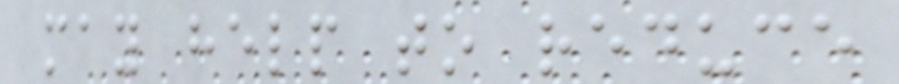may help to reduce
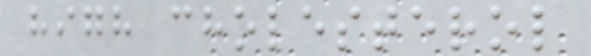high cholesterol
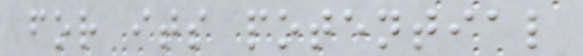for its potential
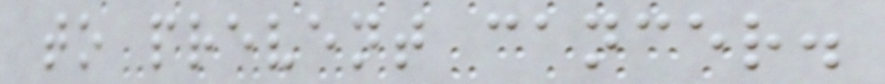to prevent cancer.
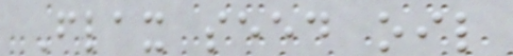Flax seed oil
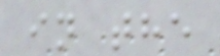in the
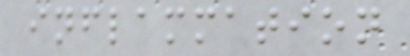inflammation
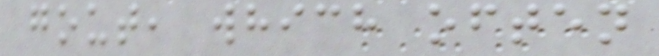gout, which often
